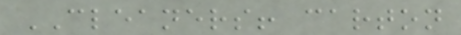CLEANERS! carton
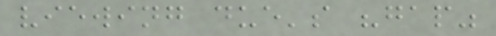viewing due's "gap"
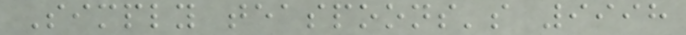Simply teaspoons's 9998
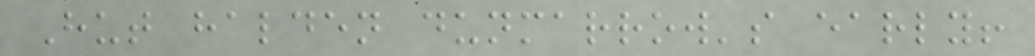Hut halden dunmarrow's early!
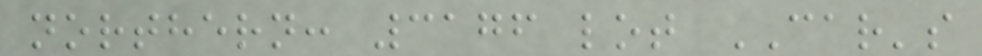northern: 3176 lot CAR's
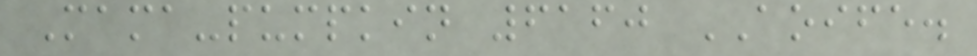Mama-pumpkin 6160 AOIFE.
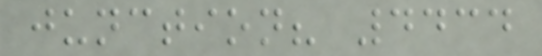junction? 4434
